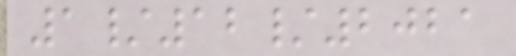1/12/2021
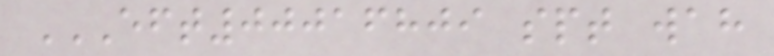EFT00016809 SPT WAH
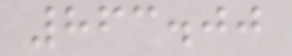863.00
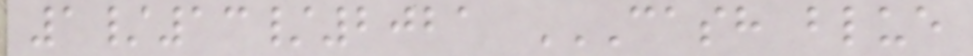1/13/2021 CASH BLUE
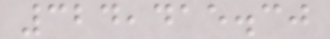324,415.30
